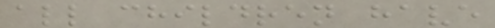all children have
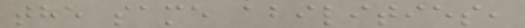the same abilities,
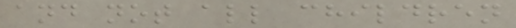and not all children
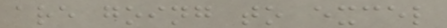are going to excel
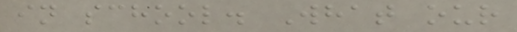in school. What our
